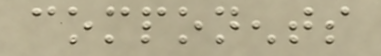components
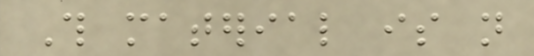This material is not
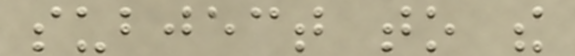subject to the
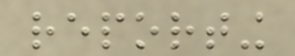reporting
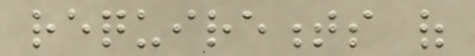requirements of
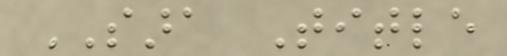SARA Title
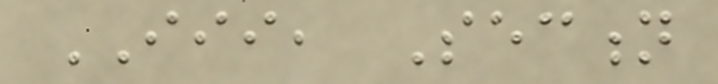III, Section
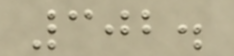302.
